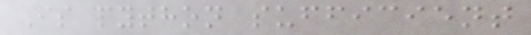Is python sufficient
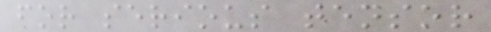for serious tensor
